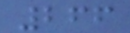266
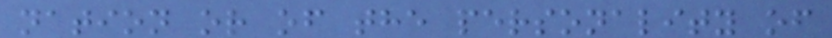nation or of the personality of
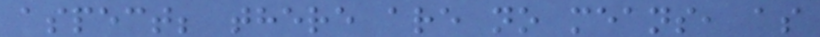aspect; there are no means, as
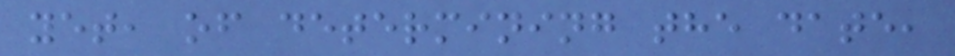yet, of determining the date,
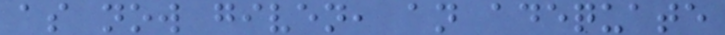as now given, an adequate
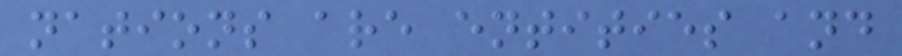nations are entities and
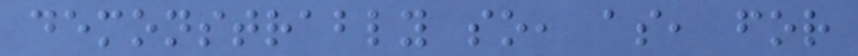demonstrably so, as, for
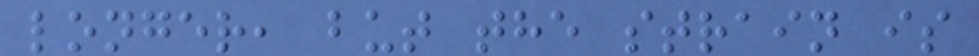longer, but the strain is
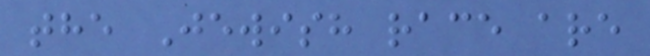the Jewish race are
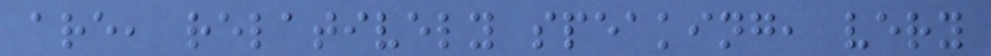are, relatively speaking, very
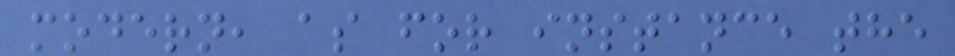modern, as for instance the
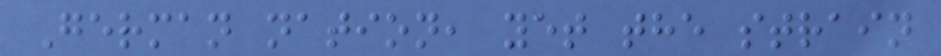German nation, yet the strain
